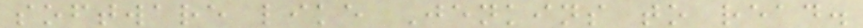software like Jenkins to read.
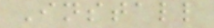Install
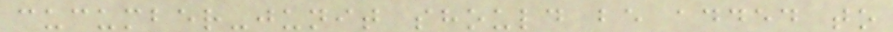cucumber-junit should be added to
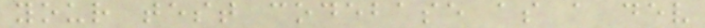your test codebase as a dev
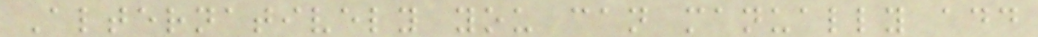Alternatively you can manually add
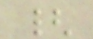{
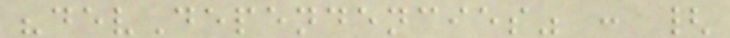"devDependencies" : {
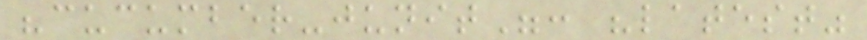"cucumber-junit": "latest"
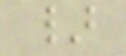}
